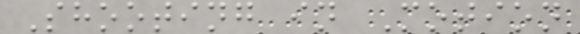Shooting in Motion
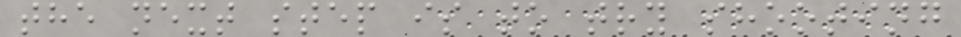the next step is to try shooting
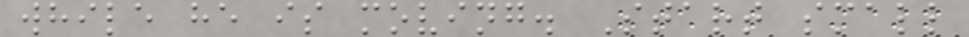while he is moving. Start small
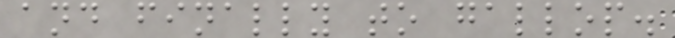and finally to gallop.
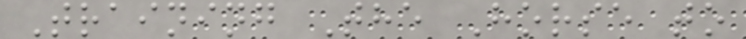Training The Horse to
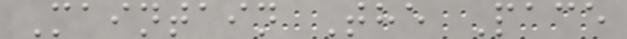Maintain The Pace
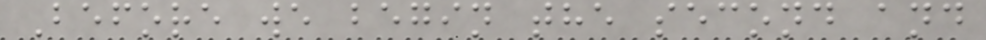Before we begin the second and
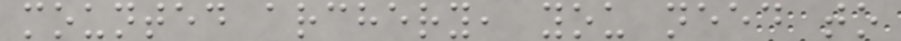mounted archery, you need to
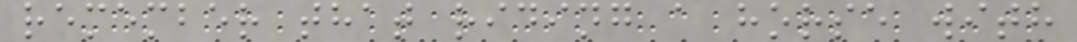remember that riding a horse with
